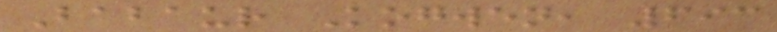Babaur Kogwen, 693
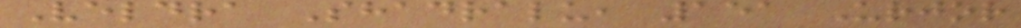Veldra Shadralu, 151 Urjor
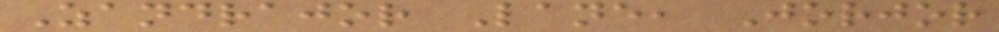Zandrajor Lane, Jorjor
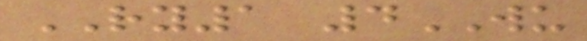RY1 4WU
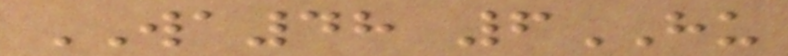WA48 6HU
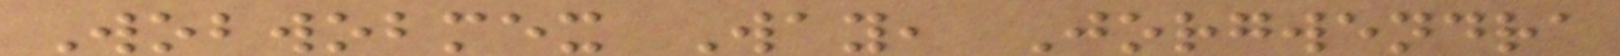Wobwobmex Way, Jorgwendra
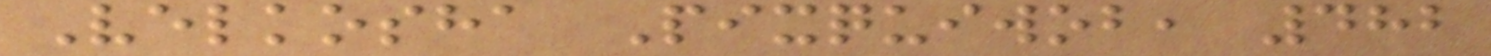Velkosha Pixquiwob, 482
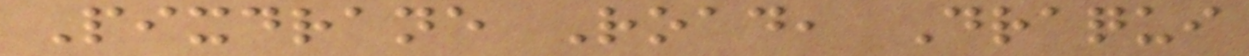Pixdrane Road, Draqui
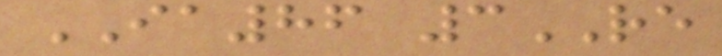IA86 3RE
